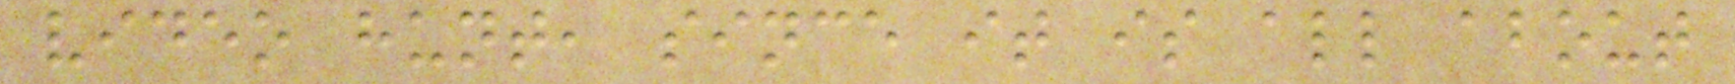video hunt, since it is all about
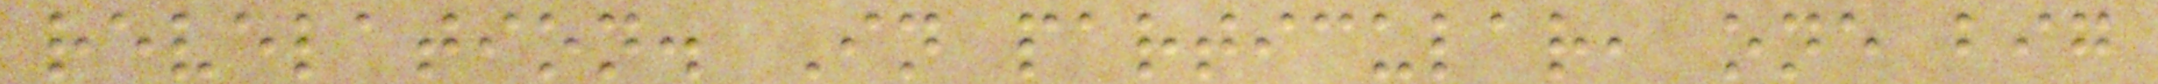revelation. In particular, one big
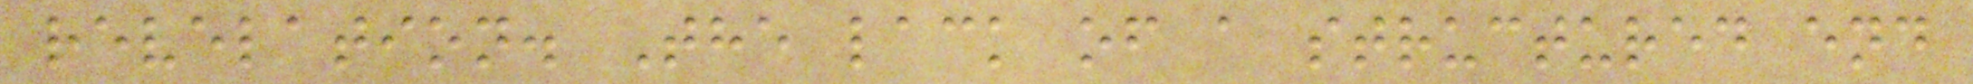revelation. The lack of a structured end
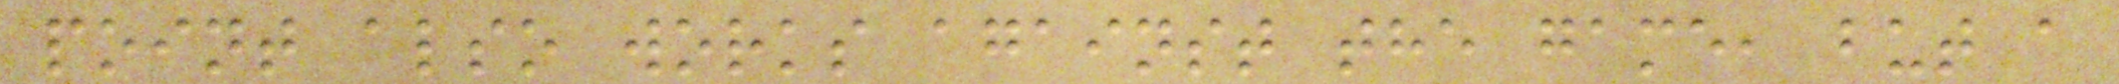point also works against the game, but a
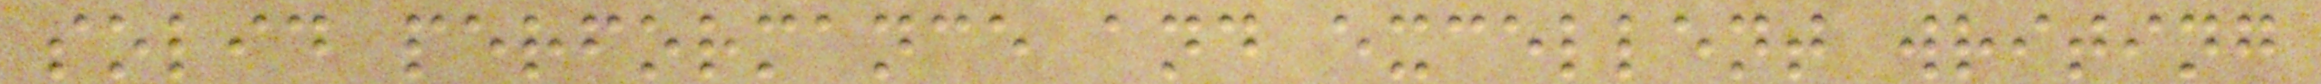solid performance and excellent writing
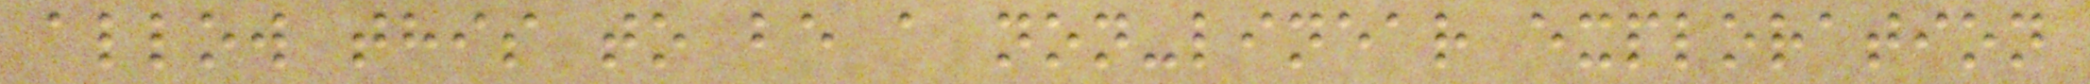allow this to be a non-linear exploration
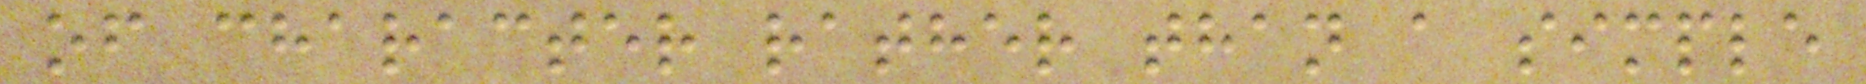of character rather than a simple
